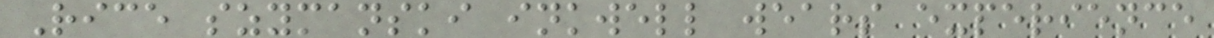Rice szymanski inkwell wears experience
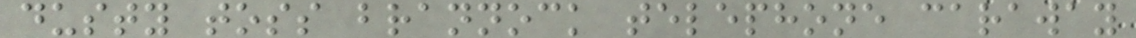dusty toss brannock telephone caraway
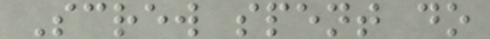Screw spent do
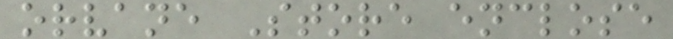orvane Store enclose
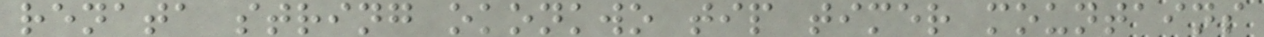renata string okonkwo tip timer mountains
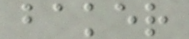baker
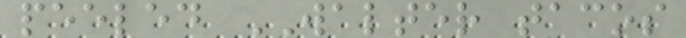peeled WALTER tacos
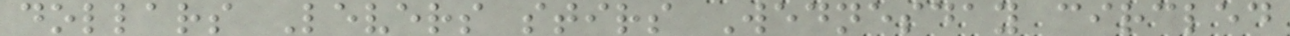dollars Levers stirs Wednesday circled
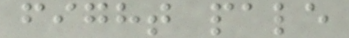fight pale
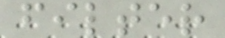filter
